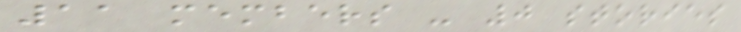11 members - 0 stories
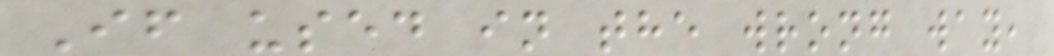If used in the wrong way,
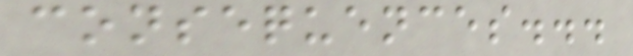consequences...
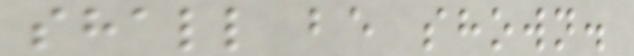shall be shown.
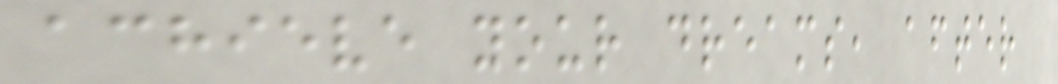achieve your dreams, after
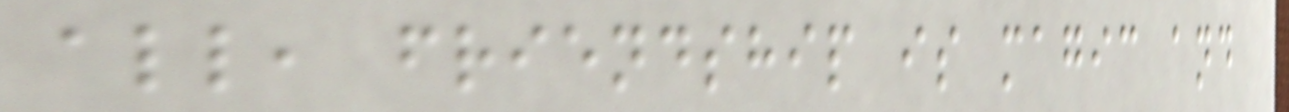all, friendship is magic and
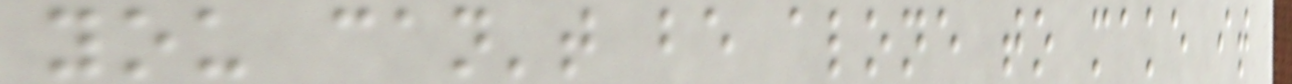you can't be alone to make it
